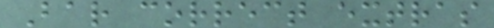Bar correct extras
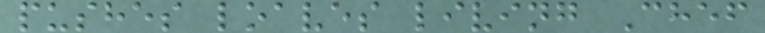pushes loaves living Chef
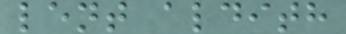lent aldith
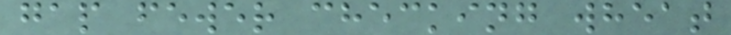gap fewer checking wheat
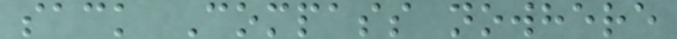sack Compass nowhere
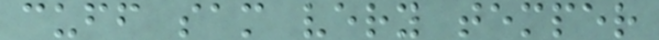cuff sam very temper
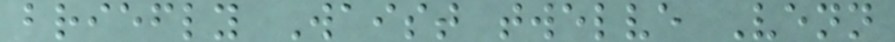briefly Waist twelve Venn
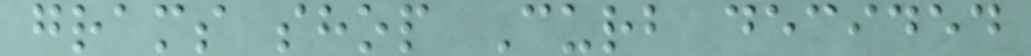grams shop Curb decided
